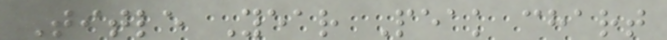Title Year Peak chart
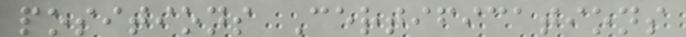positions Certifications
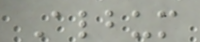Album
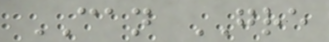CAN GRE
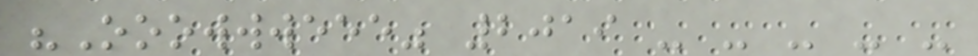"Ooowwweee" 2019 - - - - -
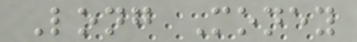Long Money
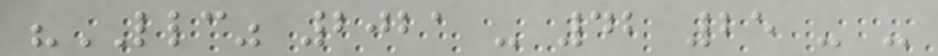"LLC" 2021 - 42 25 - -
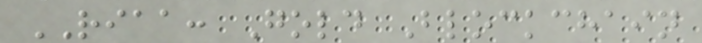RIAA: Gold Blockchain
